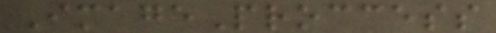ImageProccess
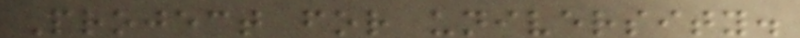Project for university.
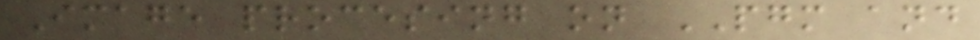Image procesing on PGM and
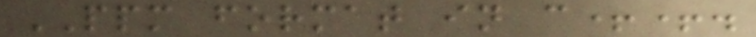PPM format in c++.
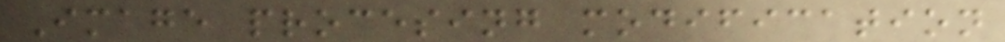Image procesing modification
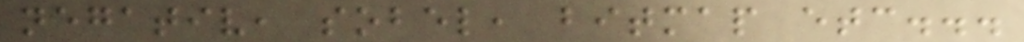negativ, sobel, bitmap etc...
